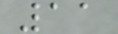11
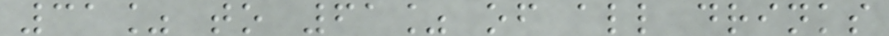31% to 61% of all drinks
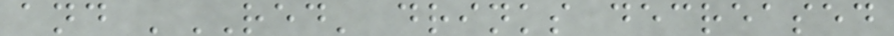and 'RED' drinks decreased
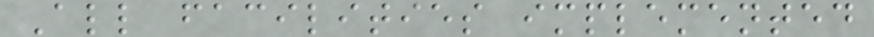All facilities implemented
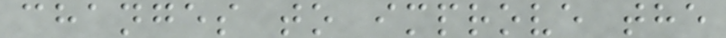changes to improve the
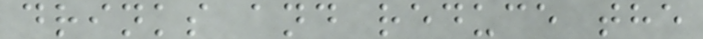drinks and reduce the
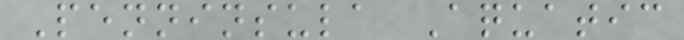Penninsula Aquatic
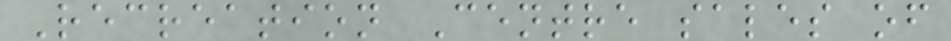Recreation Centre sales of
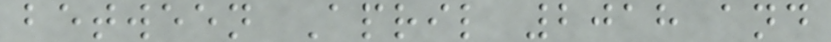between April 2018 and
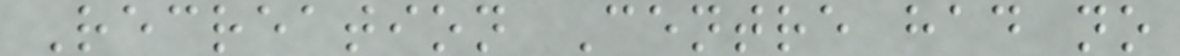Recreation Centre had no
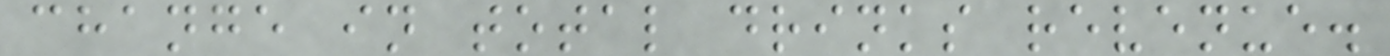change in total drinks revenue.
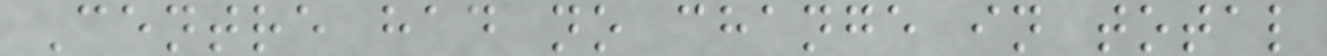Centre had no change in total
